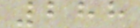288
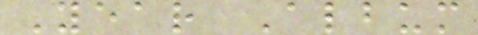Year Album
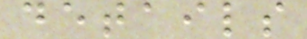details
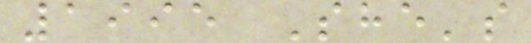1995 She's
